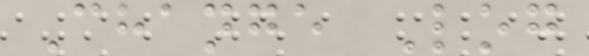Change Log
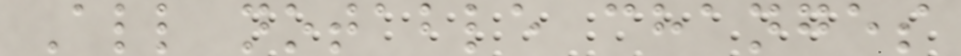All notable changes
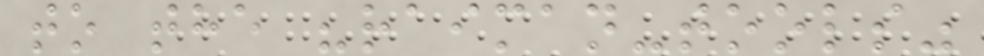to the "raiman-tools"
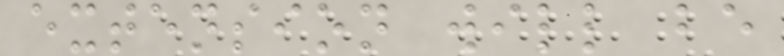extension will be
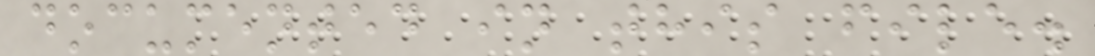documented in this file.
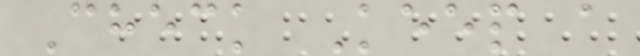Check Keep a
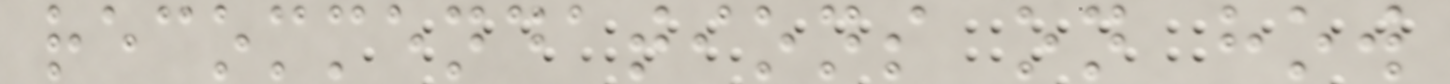recommendations on how
